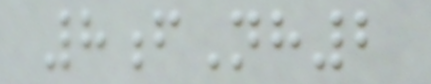8fNh2
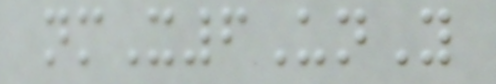nmX6UnY
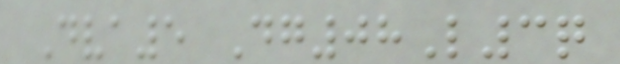Dva5 Dg08L3q
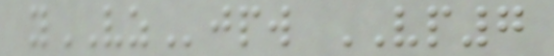yVZjpw VP7
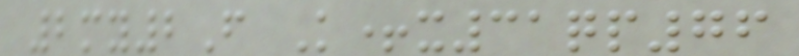2my2F K+x31qp76
